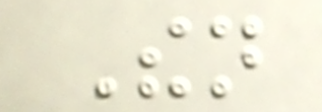Then
